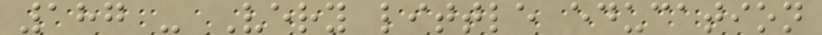187 - Very little education
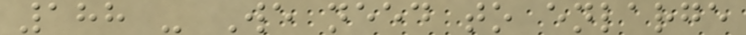188 - We need to enlarge
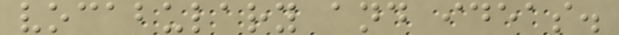vocabulary and ideas.
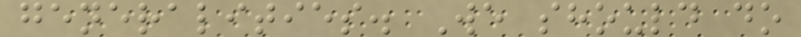generalities. We should do
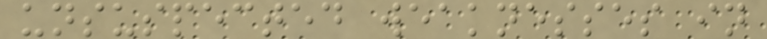unsuspected weaknesses in
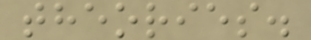theories.
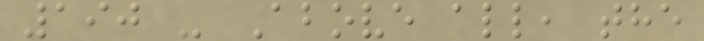190 - Above all, the
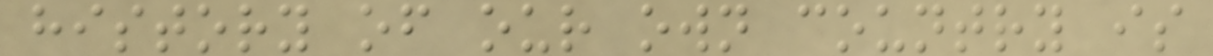history of our own country is
